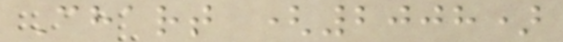Chart (2008)
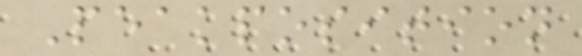Peakposition
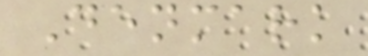Denmark
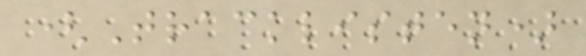(Tracklisten)
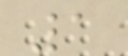1
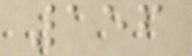156
